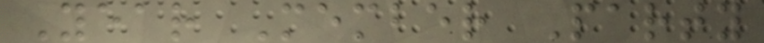Year Member Party
